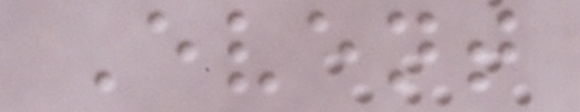Event
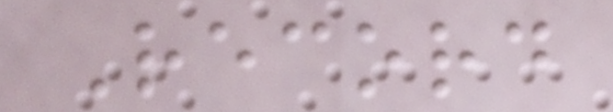Record
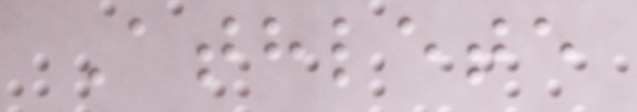Athlete
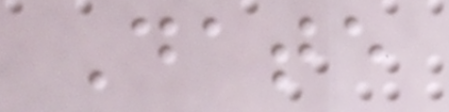Date
